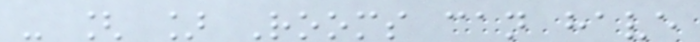- [ ] Rooms can have
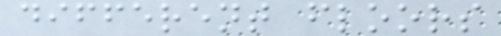different floors
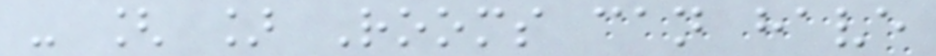- [ ] Rooms can have
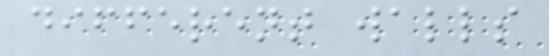different walls
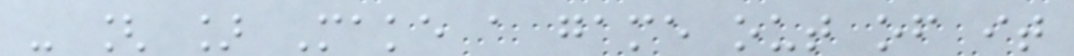- [ ] Make a game out of it
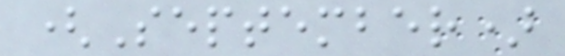(September)
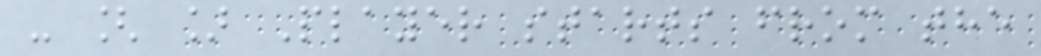- [ ] Player starts from the
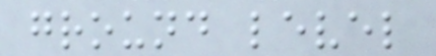ground level
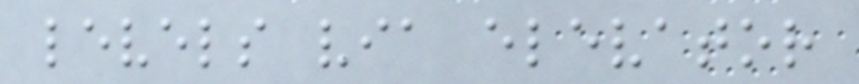levels via elevator
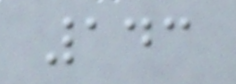143
